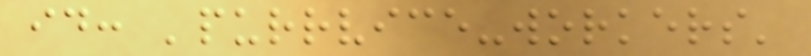id: 'purrvice-workers'
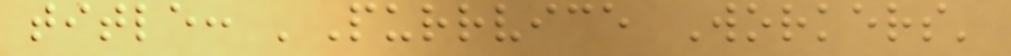title: 'Purrvice Workers'
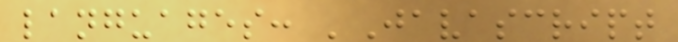languages: 'Javascript
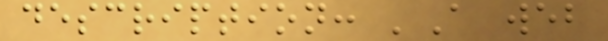description: 'A web
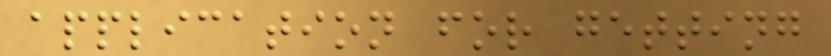application for getting
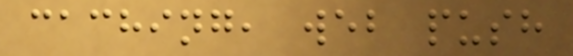caching, web push
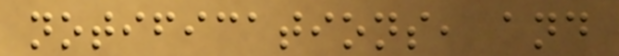notifications, and
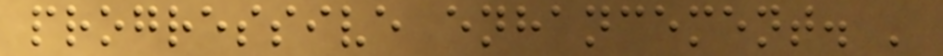progressive enhancement. '
